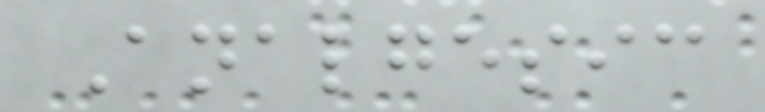Analgesic
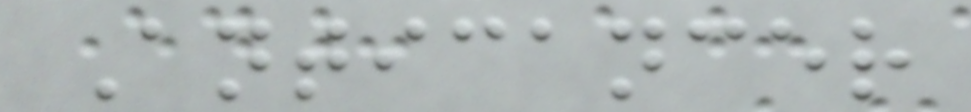Anticancer
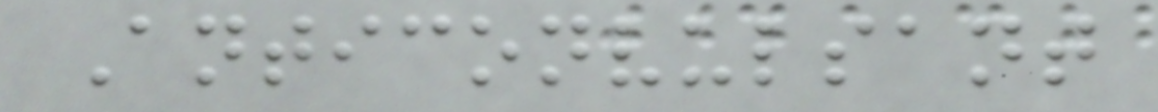Anticonvulsant
